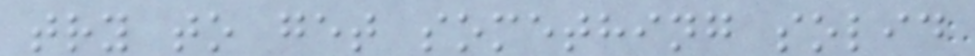try to get something solid
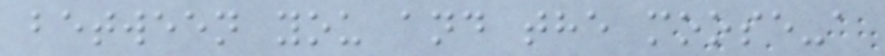between you and the moose-a
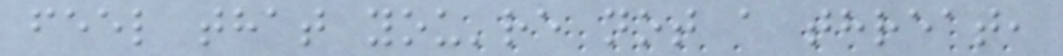feel that you're not a threat,
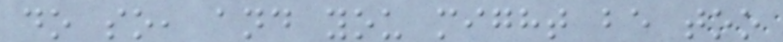do so, and you might be too
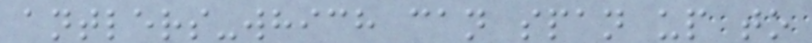antlers-which can span up to
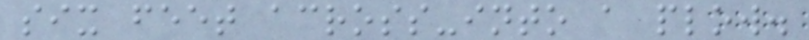six feet across-into a plow.
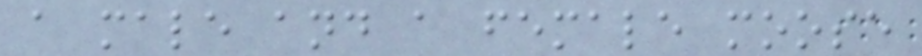a male and a female moose
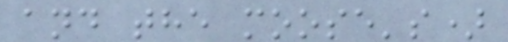and the moose's)
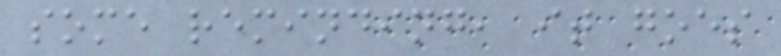some reminding, it goes
